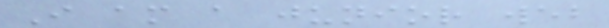I am a junior web
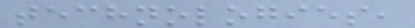technologies,
